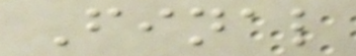Final
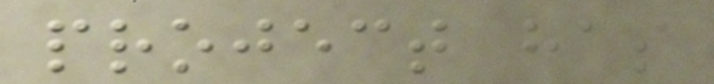project has
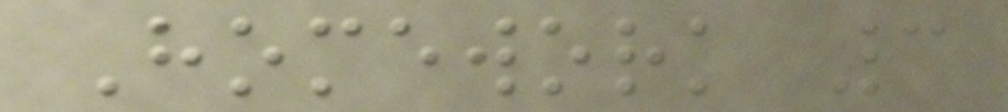Homework 3
